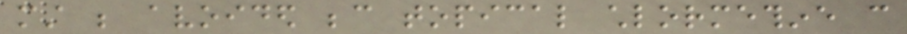must be avoided because topical chlormethine can
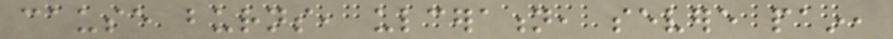cause burns, ulceration, severe pain,
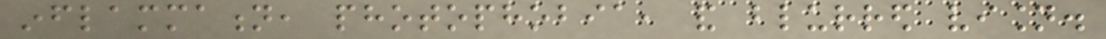inflammation, photophobia, and blurred vision.
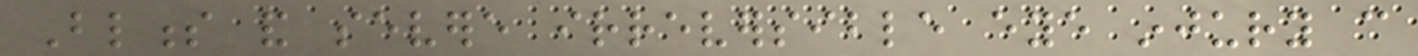Blindness and severe irreversible eye injury can
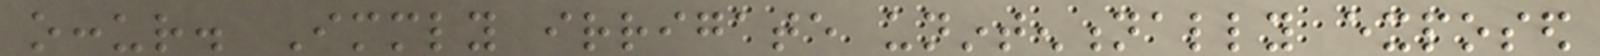occur. Immediately irrigate unintentionally exposed
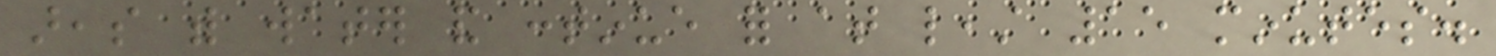areas with water and continue for at least 15 minutes.
